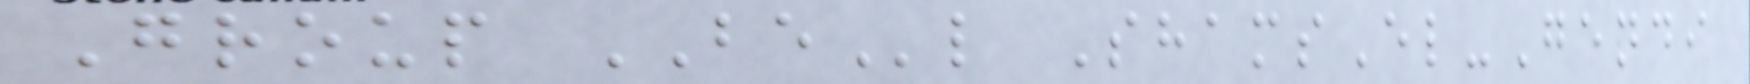Group BEl ShamsEl-Gendi
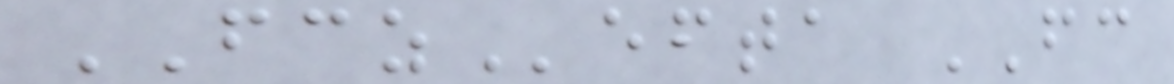FCZefta FC
